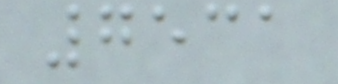7531
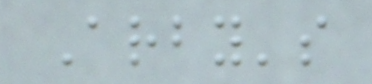Arby's
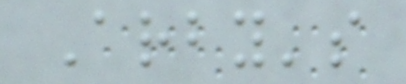Arby's
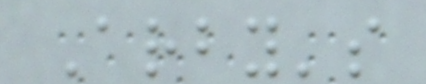Arby's
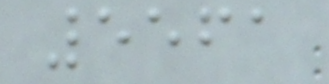5561
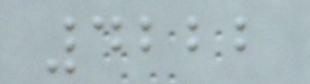4222
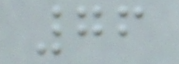76
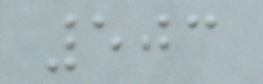503
